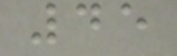45
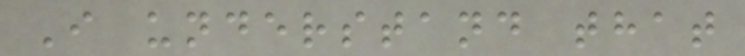I understand that
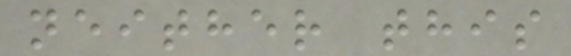neither this
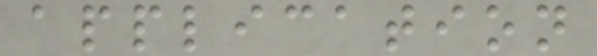application
